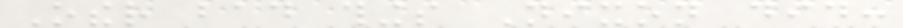Other bad things Nixon did:
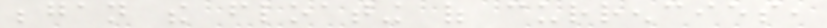began the floating of currencies,
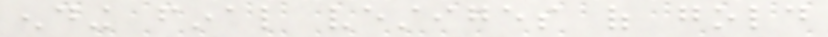ending final vestiges of gold
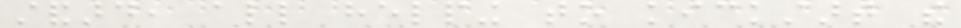standard, all helping to kickstart the
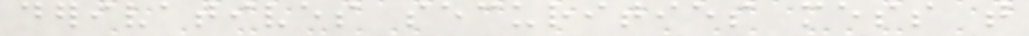derivatives securities mess that
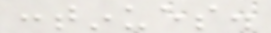continues.
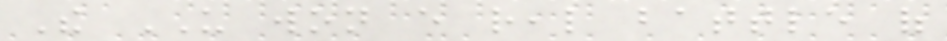The US won every real battle of
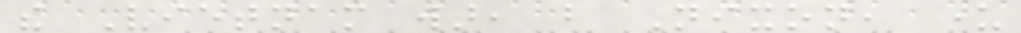the Vietnam war, but Nixon, under
